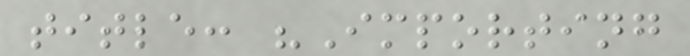title: "Importing
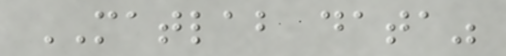MATLAB data"
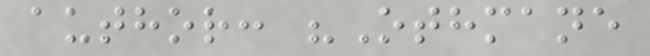author: "Othmane
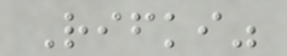Rifki"
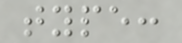type:
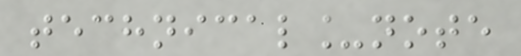technical_note
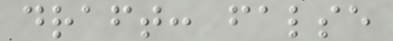draft: false
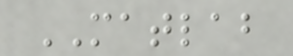MATLAB
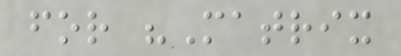for "Matrix
